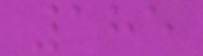185
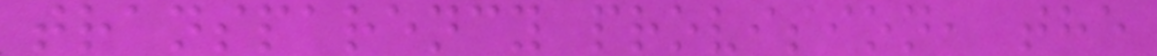transparency provision, the
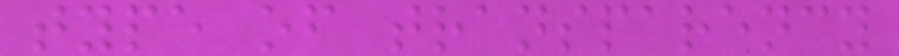type of transparency
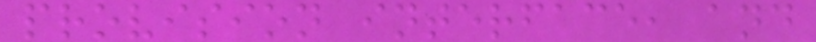provision interface, and
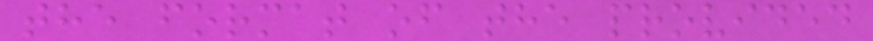the format of the provided
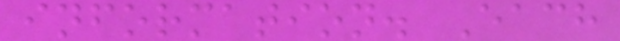information. Each
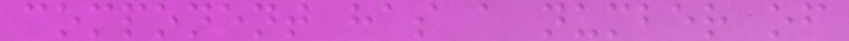component has a number of
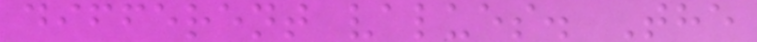different values. The
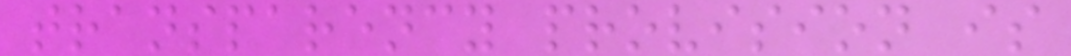transparency provision is
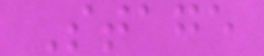Stage
